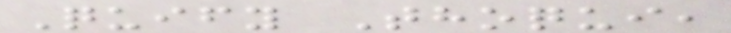Quify Thoqui,
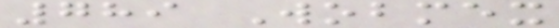789 Wobmex
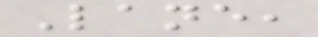Lane,
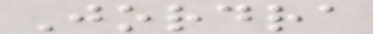Jordra
